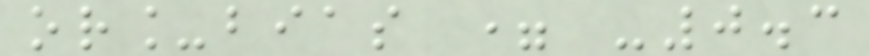or_bias = -0.3
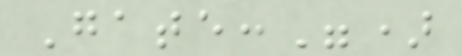Gate:")
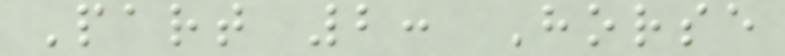Part 2: Horse
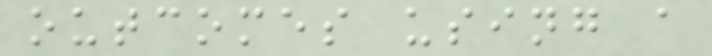outcomes using a
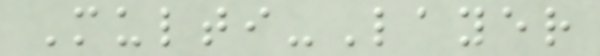Multi-Layer
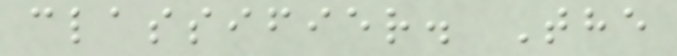classifier. The
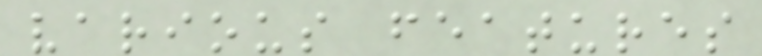various features
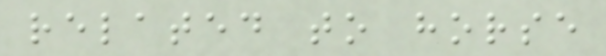related to horse
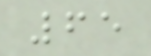65
